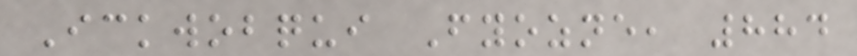Ickwobqui Fyozne, 884
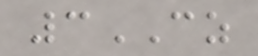3CZ
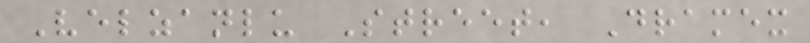Velzanlu Street, Dramex
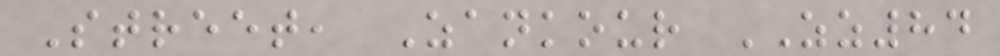Street, Zankour ZZ84
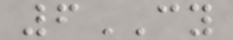6CY
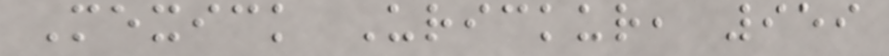Mexick Urickur, 959
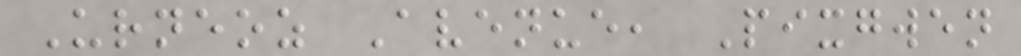Urneoz Avenue, Pixgwen
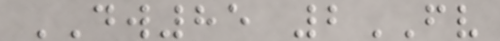DW85 2FV
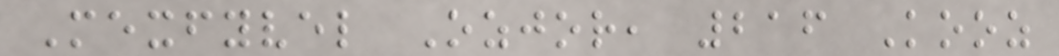Mexfyvel Ozjor, 216 Kooz
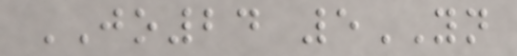JO24 5YN
